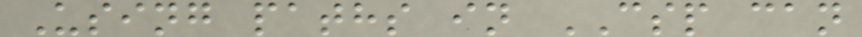Using paths in CSP can
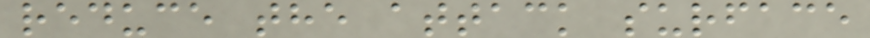reduce the attack surface
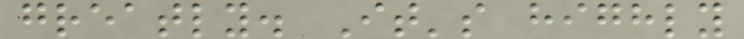greatly. It's highly
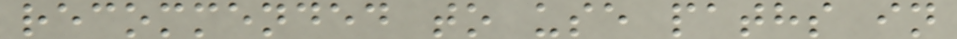recommended to use paths in
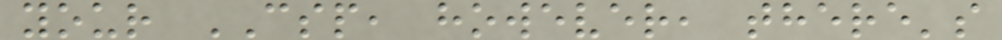your CSP, however, there's
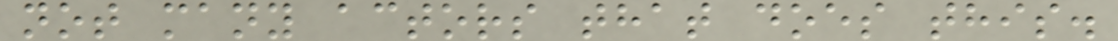not many actors that does this.
